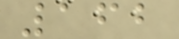162
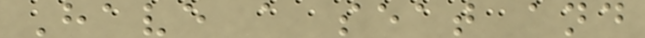Have a seat and
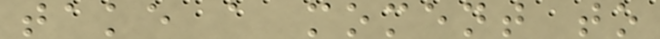take a moment to
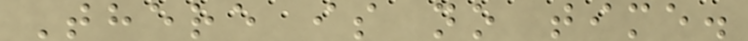There is no time.
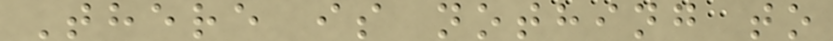There is nothing to
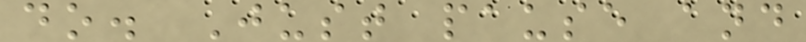do. Just pause and
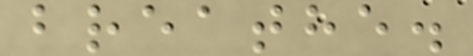breathe.
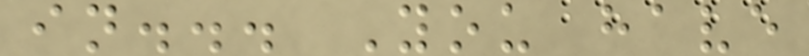in... You have
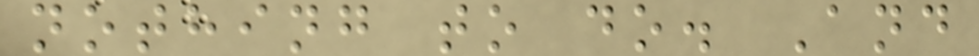nothing to do. And
